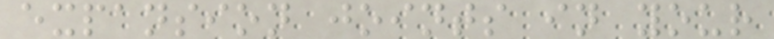expansion joints in your
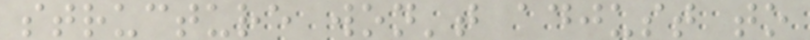structure won't adjust to
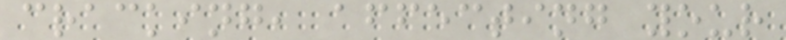cracking, affecting your
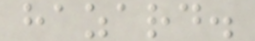hazard.
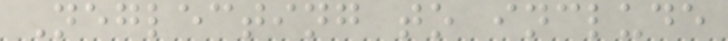Neglecting to include
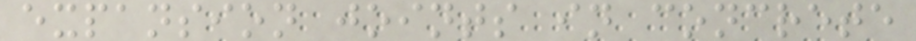expansion joints in concrete
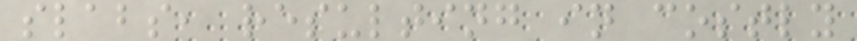slabs, resulting in costly
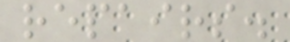repairs.
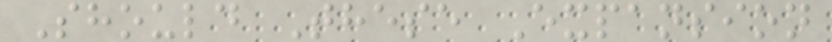Should These Expansion
